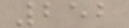252
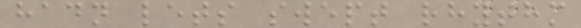hadn lets swept rhythm
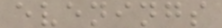evenings
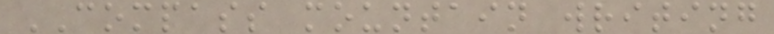COMPASS mountain writing
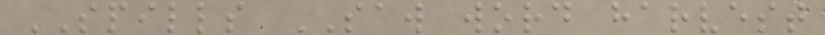SPILLS SAW word harvest
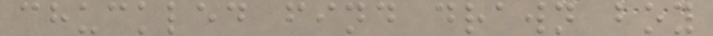chuckled find drawn boy
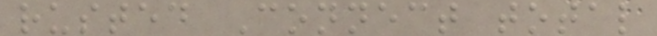rusted Connect total
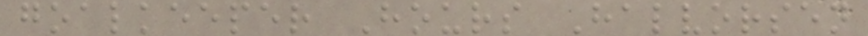goalkeeper Hours Halvorsen
